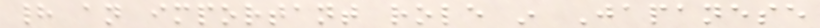had an important role in Japanese
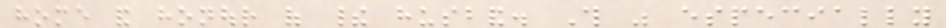home and honour of their husband. This was especially
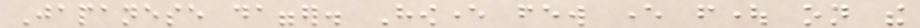Japanese dagger. However few ever fought on the
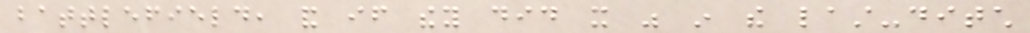battlefield, and if they did it was in the last-ditch
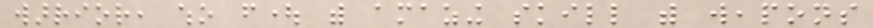warrior, who fought with amazing skill with weapons
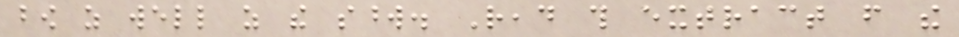bow as well as the sword. Read this extract from the
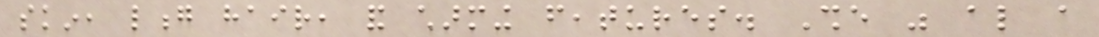skin, long hair, and charming features. She was also a
